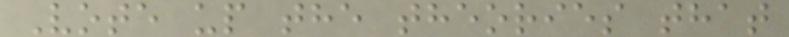Vote up the theories that
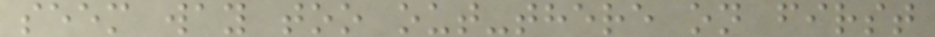seem way too out-there on first
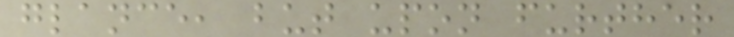glance, but upon further
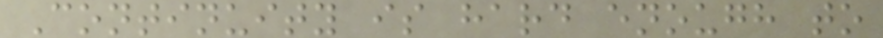Continuity is hard enough to
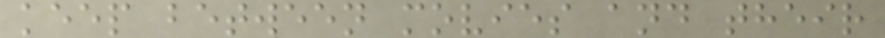keep between movies and their
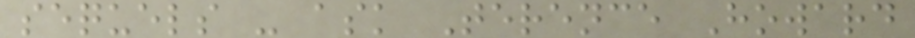sequels - ask Terence Howard
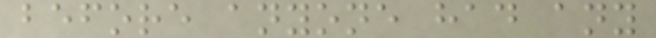before anyone had any
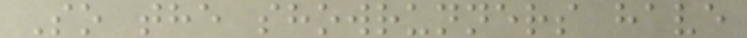So the showrunners have
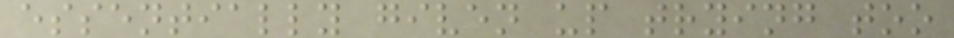essentially given up trying too
